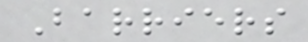Barriers
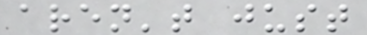aren't just
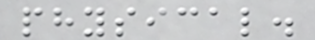physical.
